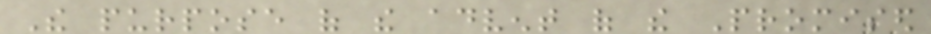The purpose of the advent of the Promised
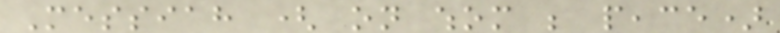Messiah ( on whom be peace)
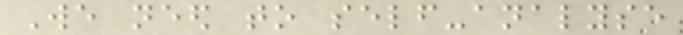We need to self-analyse
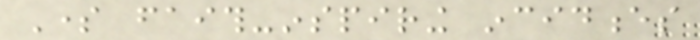Some faith-inspiring incidences
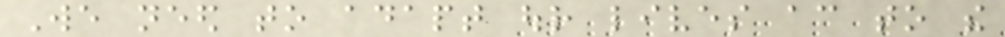We need to adapt our lives according to the
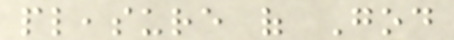pleasure of God
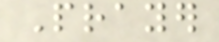Prayer
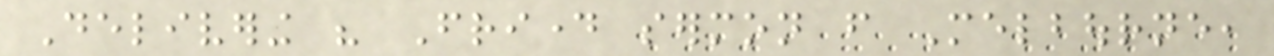Delivering his Friday sermon from Melbourne,
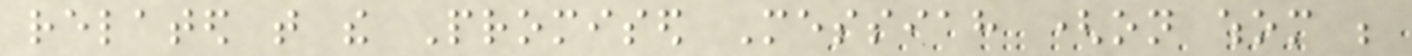related that the Promised Messiah (on whom be
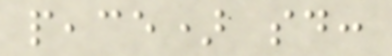peace) said:
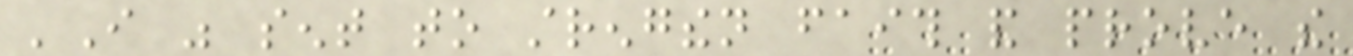'I was sent to strengthen faith and prove the
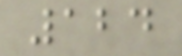124
